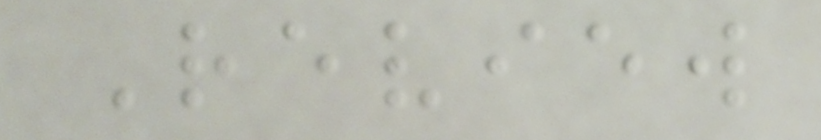Review
